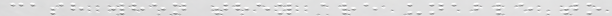cash when they are unable to
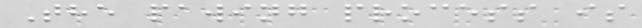The pawing process is
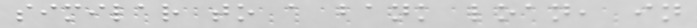similar to a bank loan, in
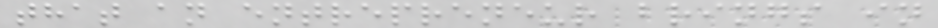that an entrepreneur brings in
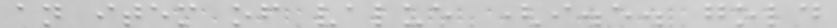an item of value (i.e. gold
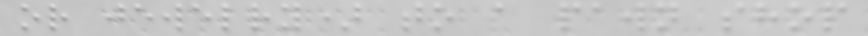or jewelry) to a pawn shop
